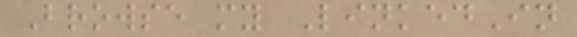Browse my LinkedIn
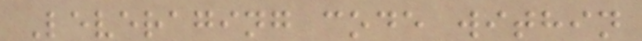Leveraging code within
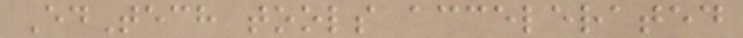EdTech tools accelerated
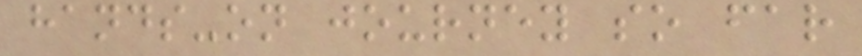hands-on journey so far
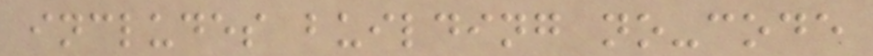includes building no-code
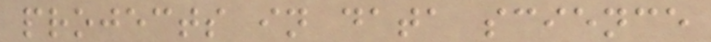projects in data science
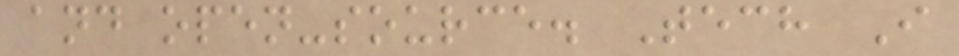and open-source. Tech I
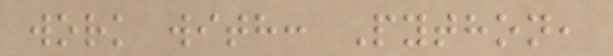work with: Python,
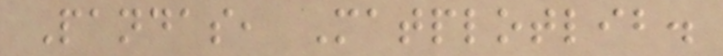Pandas, Matplotlib.
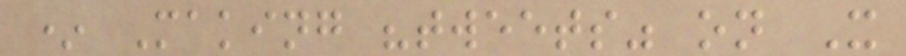* Making "tweets" on X
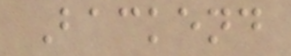Backend
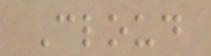Cloud
